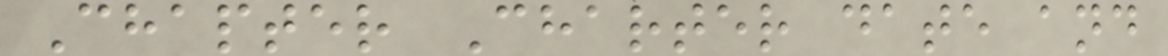Chapter Charter date and
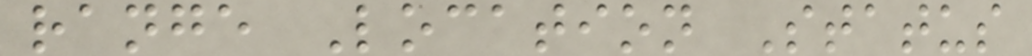range Location Status
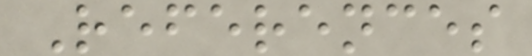References
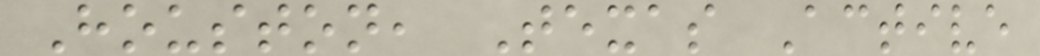Houston, Texas Active
